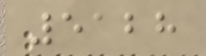5128
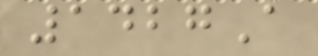1427A
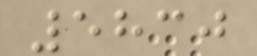5830
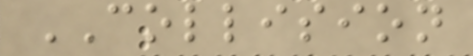COLLISION
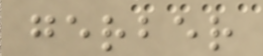gerber
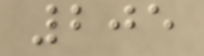205
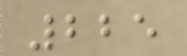225
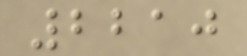2210
